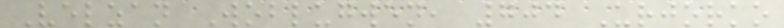Velzan Woblugwen, 704 Urjorko
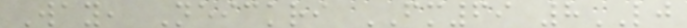Way, Neickri FM69 8LJ
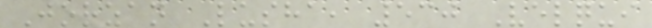Jorzan Lusha, 530 Velqui
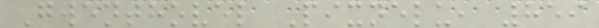Gwenthovel Pixnelu, 859
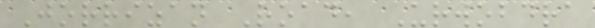Jorrizan Road, Urwobdra
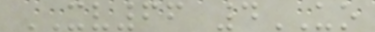XV66 4UO
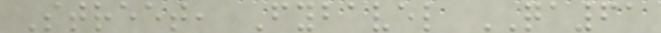Street, Fybavel QA61
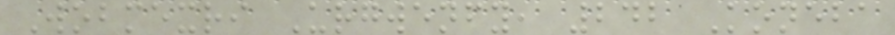Wobmexri Urgwenfy, 242 Koneba
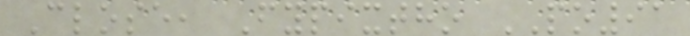Close, Fypixtho PO91
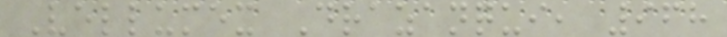Vellumex Drazanqui, 968
